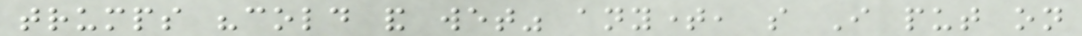trumps "cold and wet" anytime, so I put on
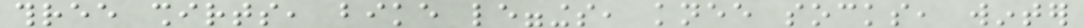three shirts, bike leggings, knee socks, winter
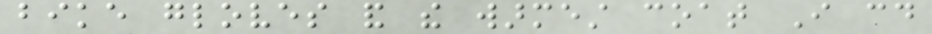bike gloves and the warmest coat I could
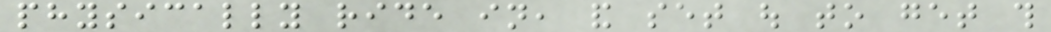physically ride in, and set out to get this
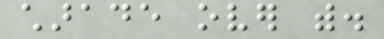charade over with.
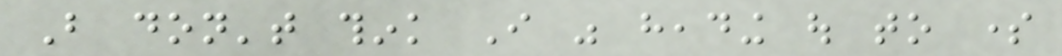But don't think I was heading out to some
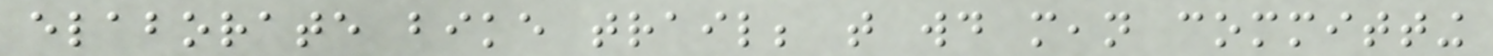elaborate bike trail; that would mean committing
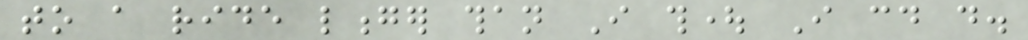to a ride longer than I thought I could do.
